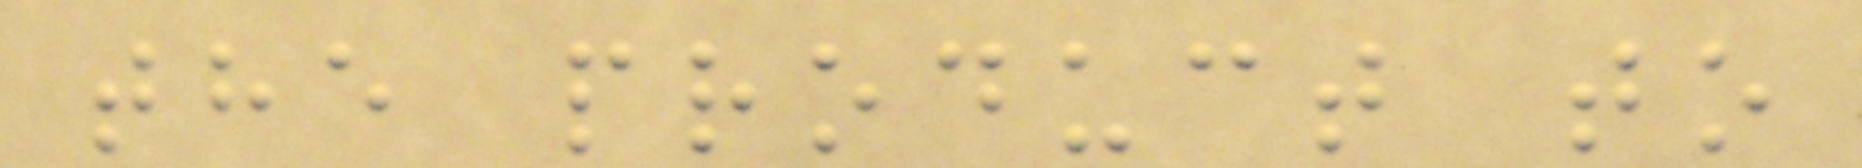the product to
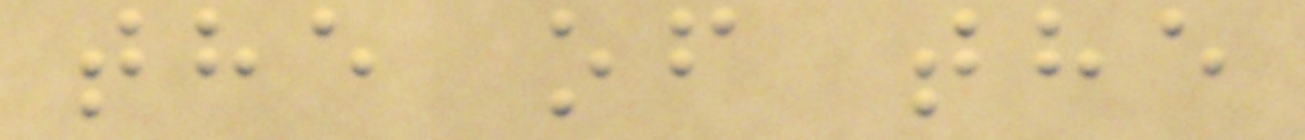the of the
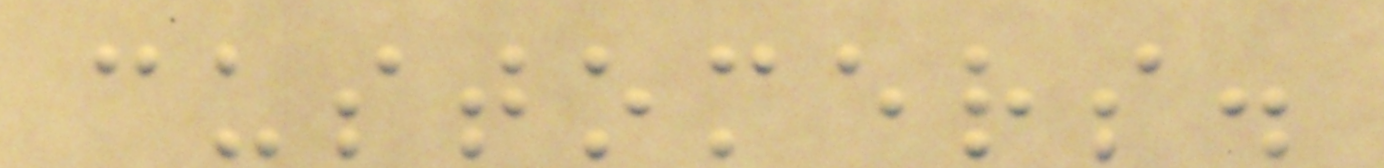customers.
